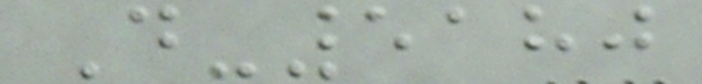D-5180
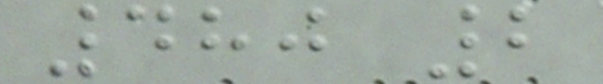480 2
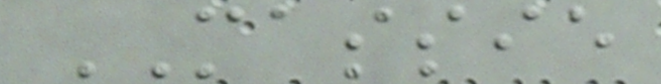MASSIE
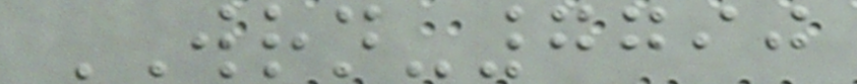WRN-7790
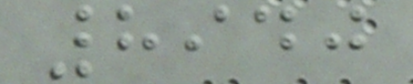8940
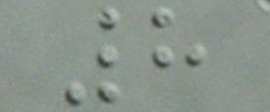8
